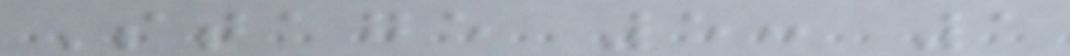Stage 5: 1
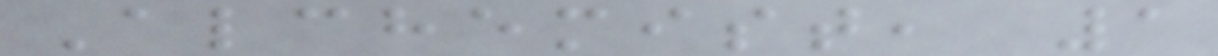Alchemist, 1
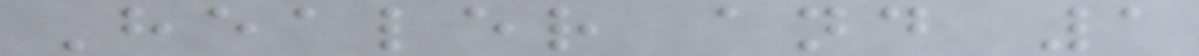Healer and 1
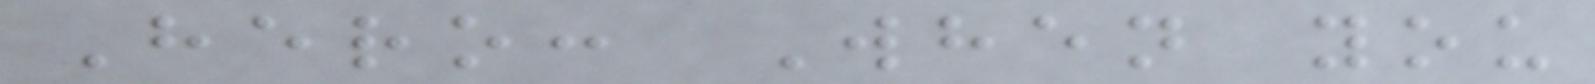Hero: When you
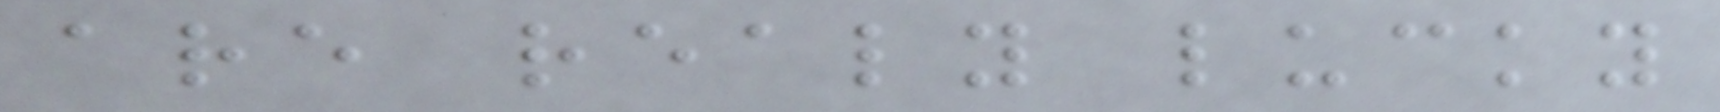are realy lucky
